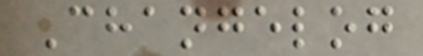Changelog
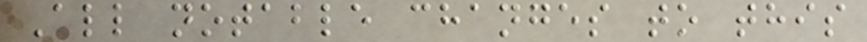All notable changes to this
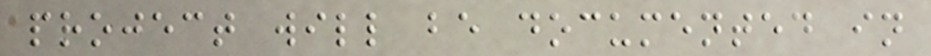project will be documented in
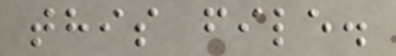this file.
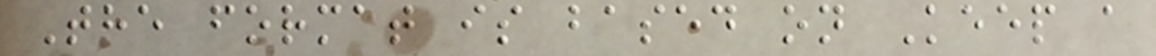The format is based on Keep a
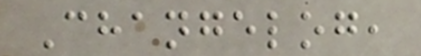Changelog,
